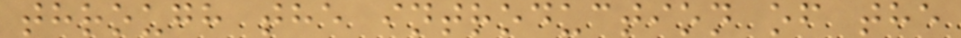through the introduction of the
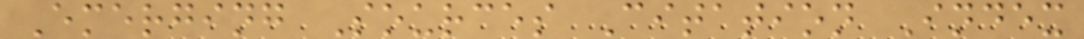Emerging Sources Citation Index
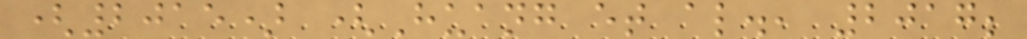(2015) (Huang et al., 2017;
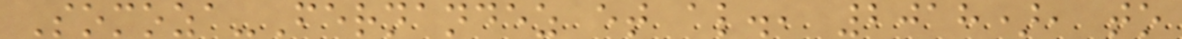Somoza-Fernandez et al., 2018), to
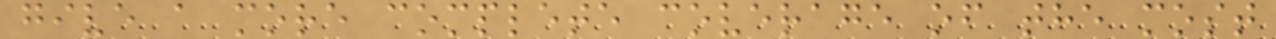give a more complete coverage of the most
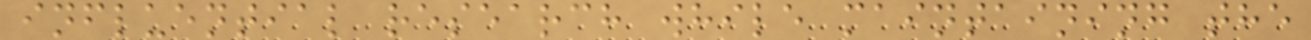influential research while maintaining the
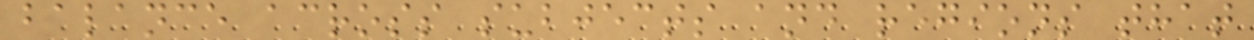balance across subjects and regions that
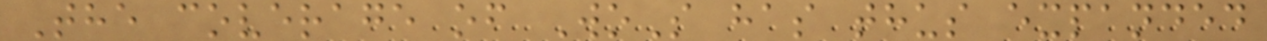The coverage of WoS has thus expanded
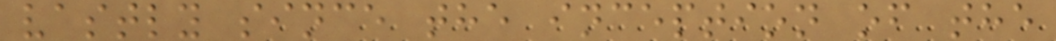vastly since the inception of the
